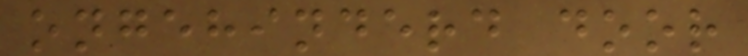ongehinderd door
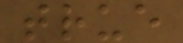true
